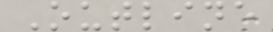Outline
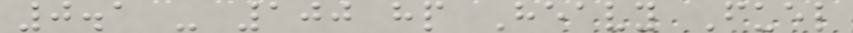0.1 - 100 hp Heavy Fuel
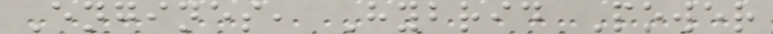Engines, Hybrid Power
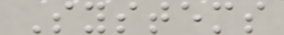Systems
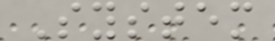System
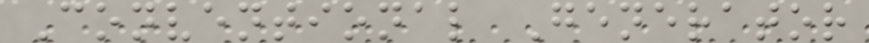Conventional Generator
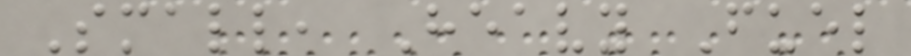Small, Heavy Fuel
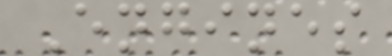Engines
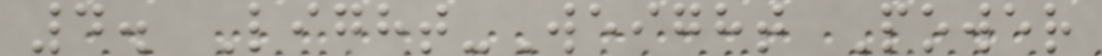4. Light-Weight Power
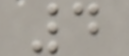4
